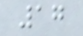17
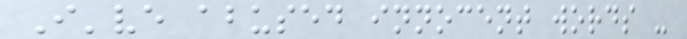I've abused innocent words -
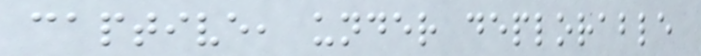captive, under deplorable
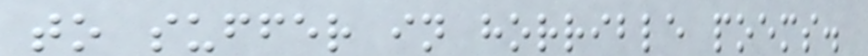to suffer in horrible poems.
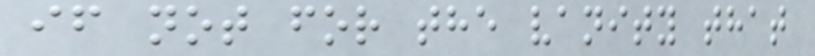if not for the vanity that
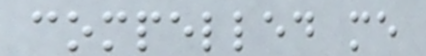compelled me
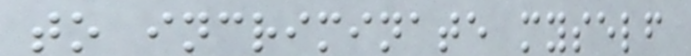to incriminate myself
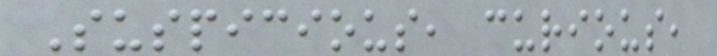Suspicious, curious,
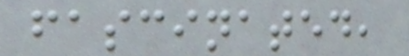fascinated,
